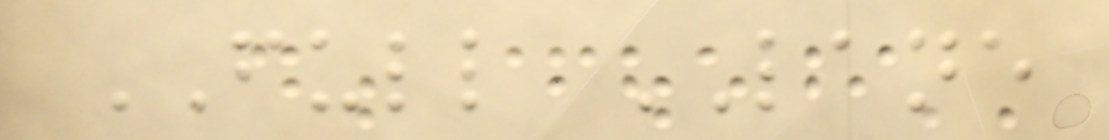FULL LANE
